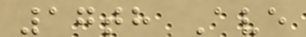17th Ave
